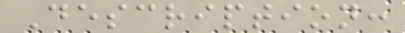Description:
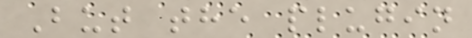But the plugin
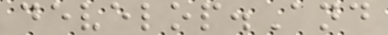develop.And
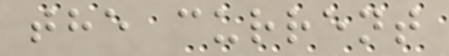the current
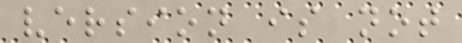version is not
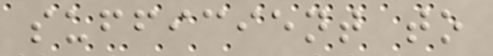sufficient to
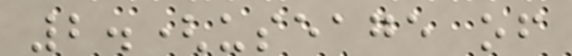2.(useage of
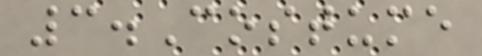3.Costume
